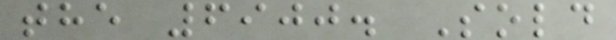the 6900. Sold
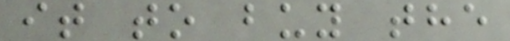it to buy the
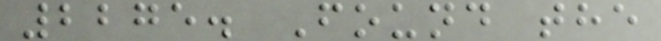2275. Found the
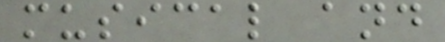musical and
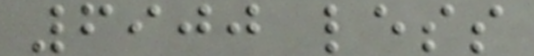6900 less
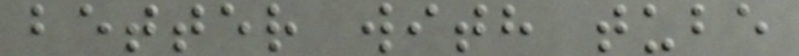better with tube
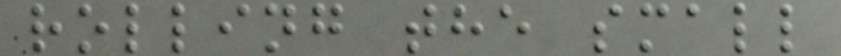rolling the small
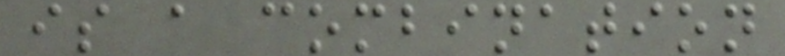is a combination
